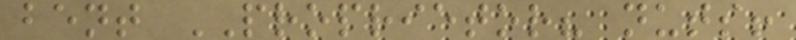bent PROPRIETOR? nuts!
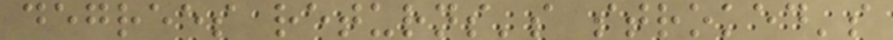degrees returns's stroked's
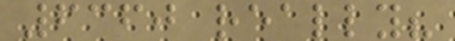6360 really?
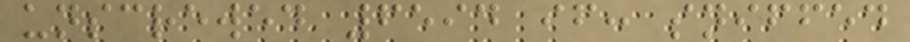unscrewed 6594 if: sniffed
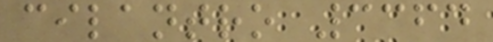cilantro 3364
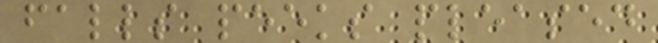falls peeks pleased
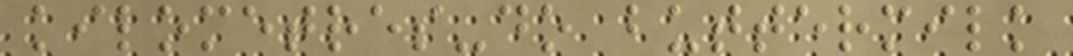kilometres-do buttermilk
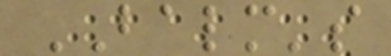BALM's
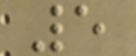5
